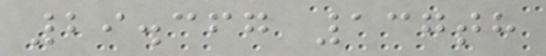29.367 137th
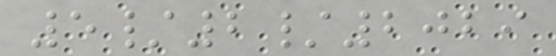5/2/2029
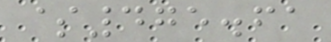$475.61
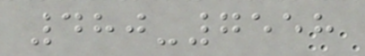480-7558
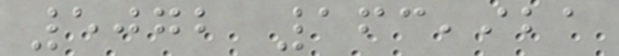5072 163,921
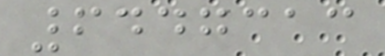6447313
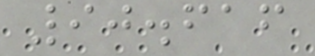90.616
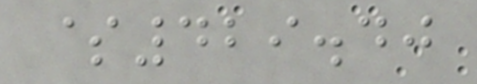$429.40
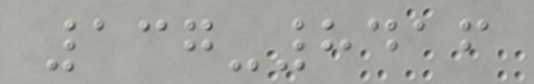137-8416
